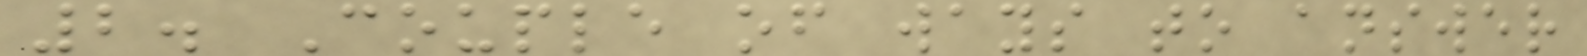2. Couple of ways to answer
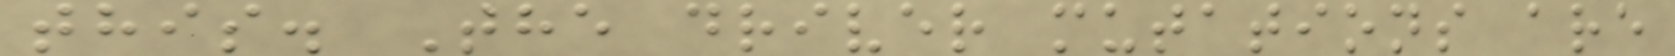this. The driver mutations are
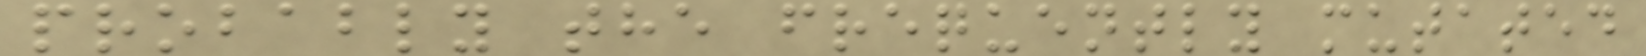probably the frequently mutated
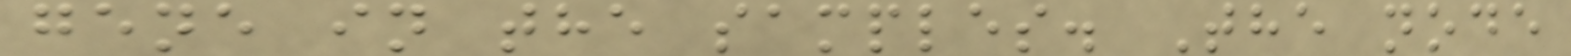gene in the samples. The node
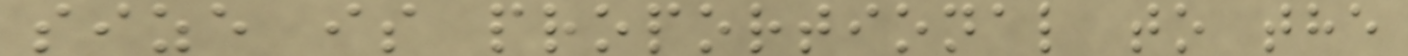size is proportional to the
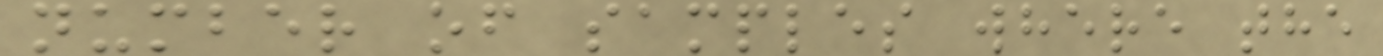number of samples where the
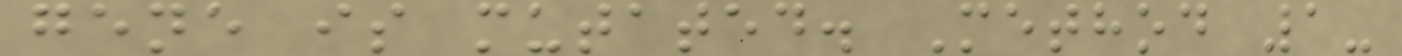gene is mutated. Method 1-
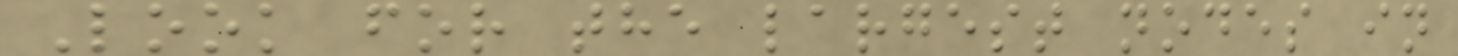Look for the largest nodes in
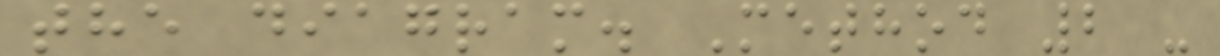the diagram. Method 2 -
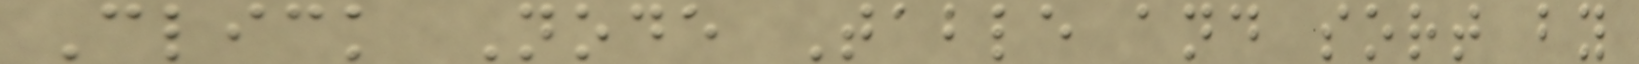Click Node Table and sort by
